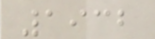1932
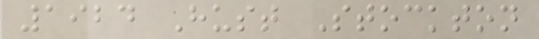1924 Hust Stockton
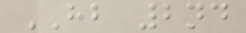HB 2nd
